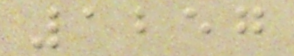1257
